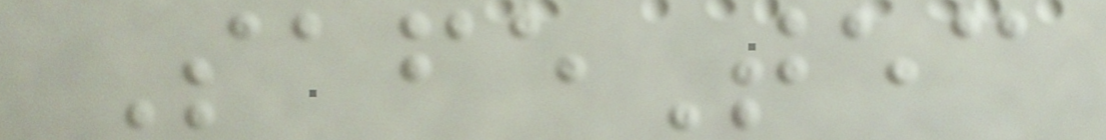SafeTec
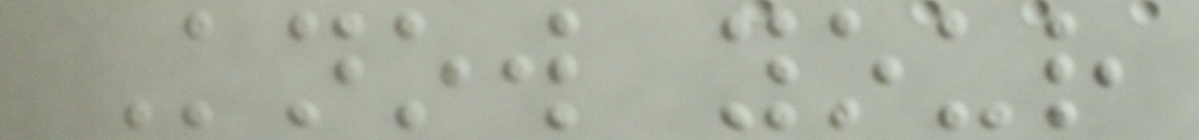Know your
